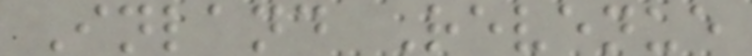Inland Revenue
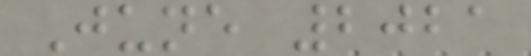June 2021
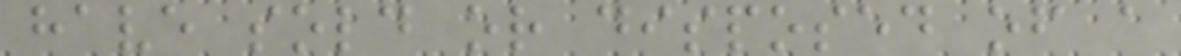have sold or disposed of a
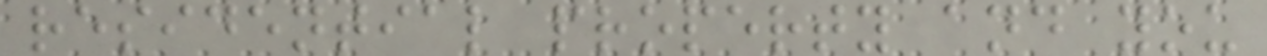residential property and you
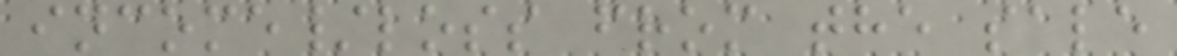income/loss from the sale
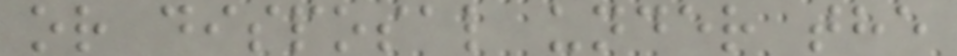or disposal under the
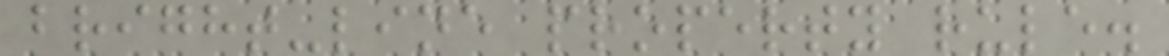bright-line property rule.
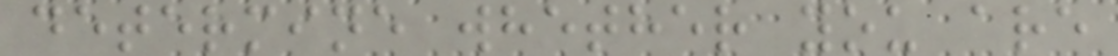determine whether you are
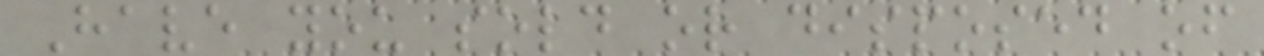Have you sold or disposed of
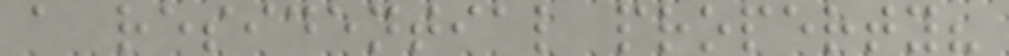a residential property?
